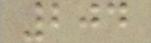204
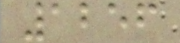1256
